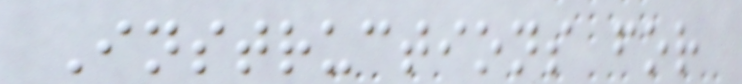Instructions for
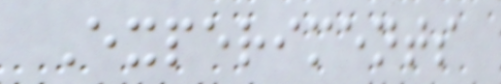Experiments
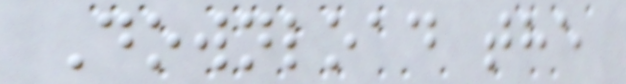Download the
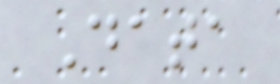Data
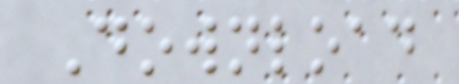Download
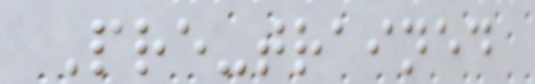Pre-trained
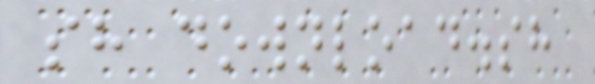sh download.sh
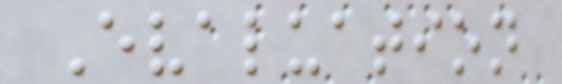Evaluation
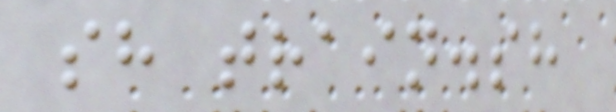sh train.sh
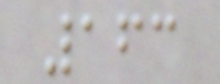163
